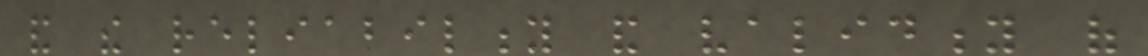and the reliability and validity of
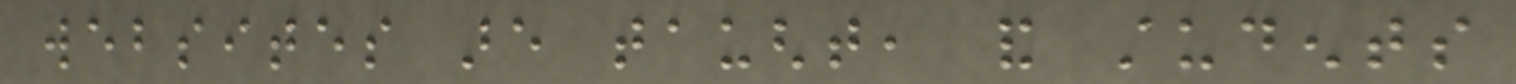websites are taught, and students
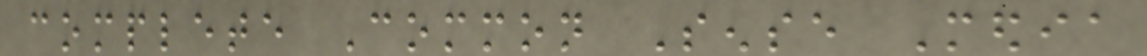complete Common Sense Media
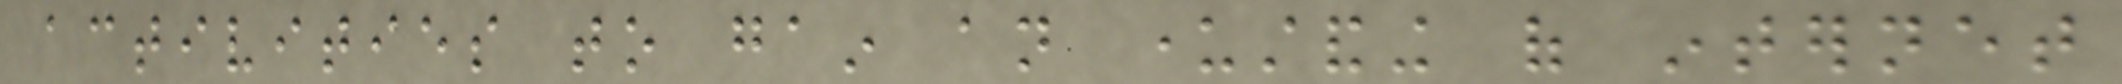activities to gain an understanding of internet
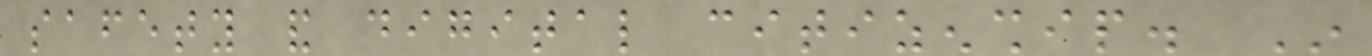safety and digital citizenship. In
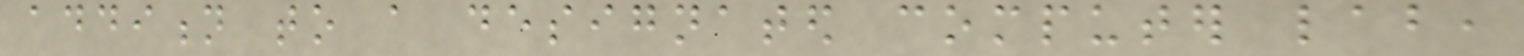addition to a designated computer lab,
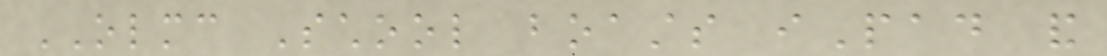OLMC School boasts iPad and
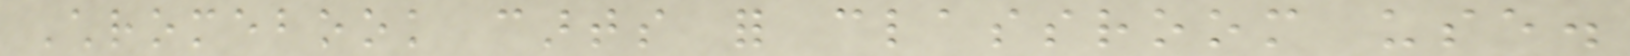Chromebook carts for classroom use.
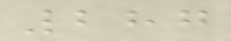287
